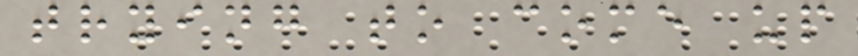trying to come up
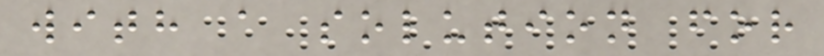with a solution for
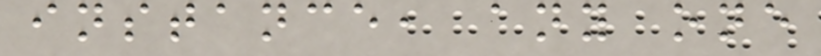instance, any one
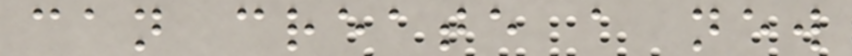can create a new
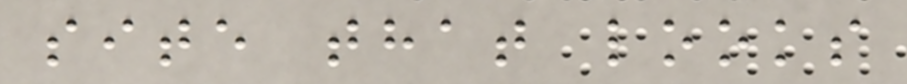site that looks
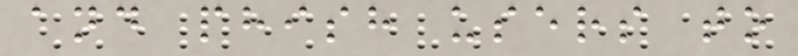and phish users to
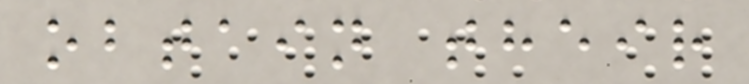obtain their
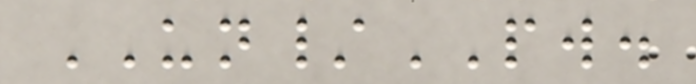UN/PW.
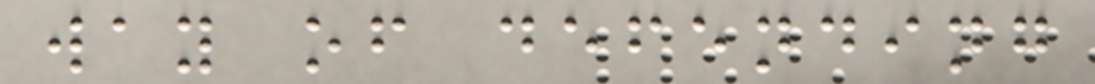way of defending
